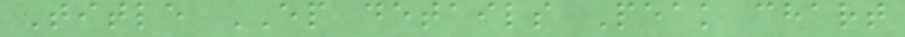Title EP details Peak chart
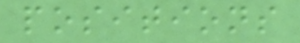positions
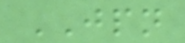JPN
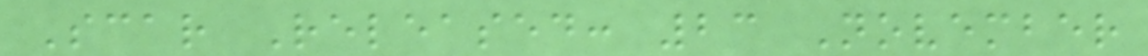Scar Released: 23 November
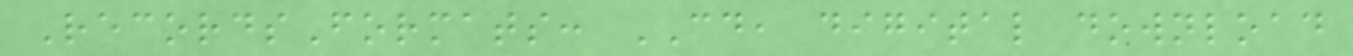RecordsFormats: CD, digital download
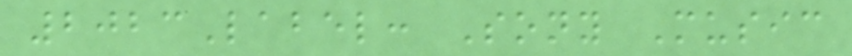2023Label: Sony Music
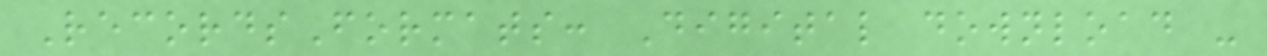RecordsFormats: Digital download -
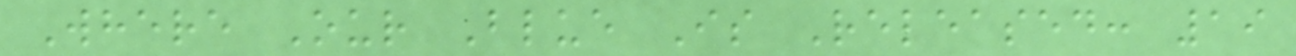Where Our Blue Is Released: 19
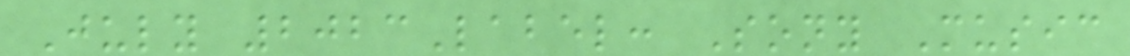July 2023Label: Sony Music
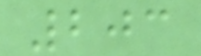203
